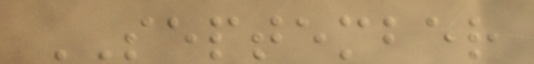SEPTEMBER
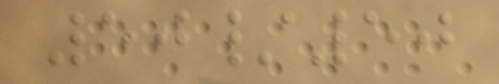50/50
